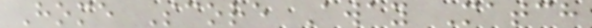Home Score Away Match
